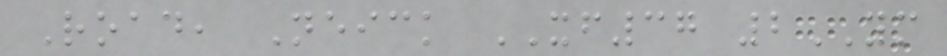Road, Neick XF37 2YM
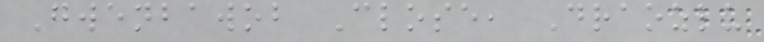Gwenbawob Close, Draozlu
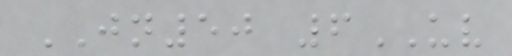JN50 6UV
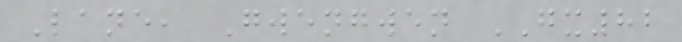Lane, Gwengwen GX82
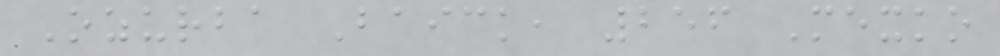Ozurba Baick, 256 Mexko
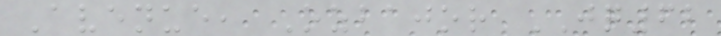Avenue, Ozbajor JQ62
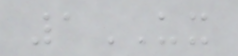1UX
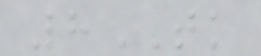8TK
